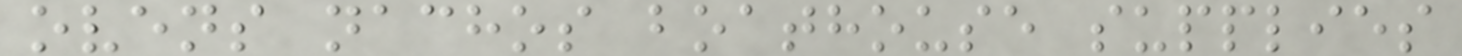ovens nachos boathouse supplies
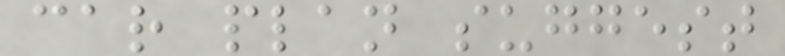car plan suggest
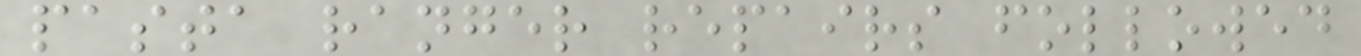pasta ranger repairs followed
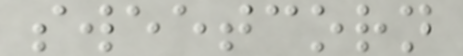sweetcorn
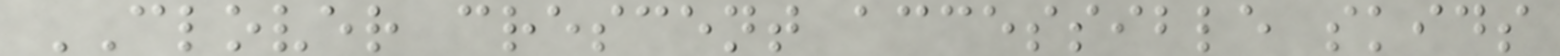CLOVER crescent accessible skids
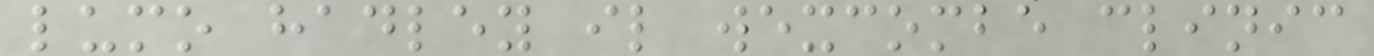lumo hadley il wexcombe clinic
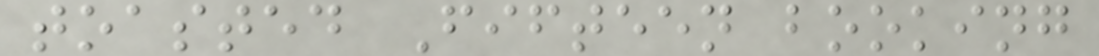toasted Fifteen booking
